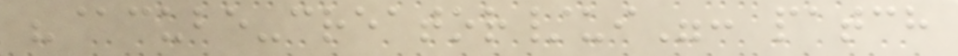"@cube-creator/ui": patch
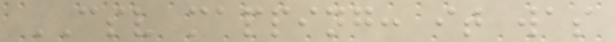CSV mapping: it was
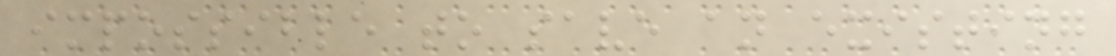impossible to save an existing
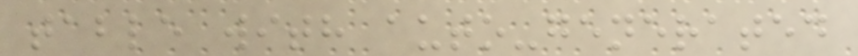table with auto-generated
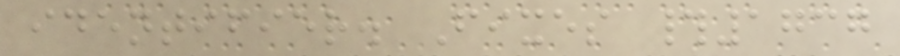identifier. Fixes #1737
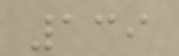139
